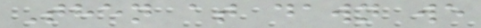Then at dawn we
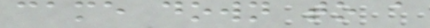came down to a
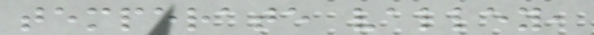temperate valley,
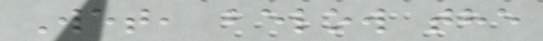Wet, below the
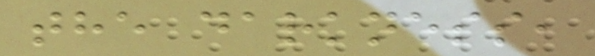the darkness,
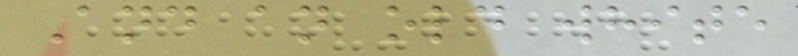And an old white
